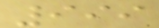999
